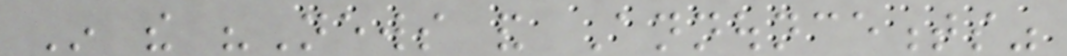In the "News and Announcements"
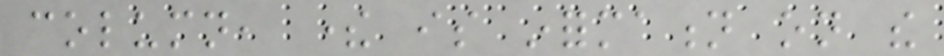column, there is information on the
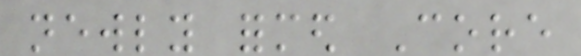newly formed Core
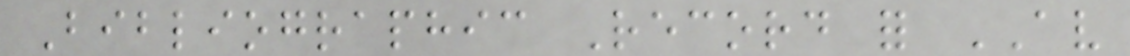Bibliographic Record for AV
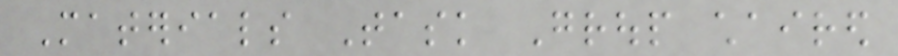Materials Task Group chaired
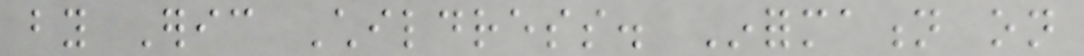by Eric Childress. Information on
